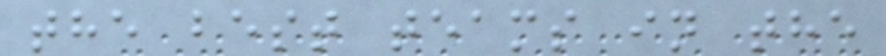the best teams in the
